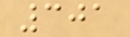301
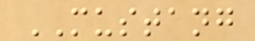MUSTANG
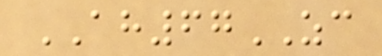AH67ZC
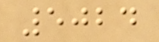5024
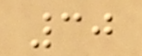30
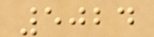5024
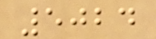5024
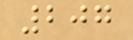207
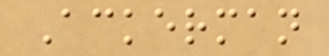Ackerman
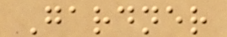Gardner
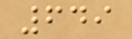649
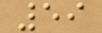59
